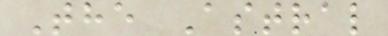The Astral
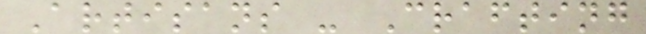Artisans - Crafting
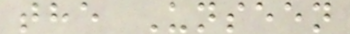the Unseen
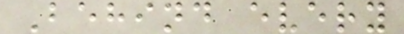Behind every
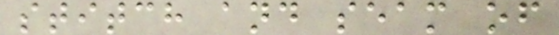stitch and seam of
